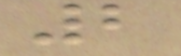2
